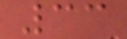33
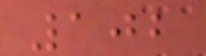102
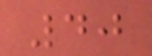40
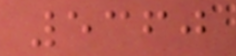5360
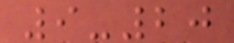9-20
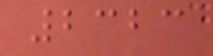2323
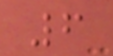6
